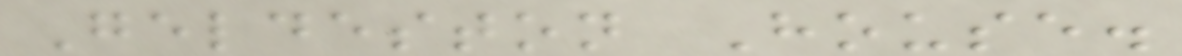Geldeston House.
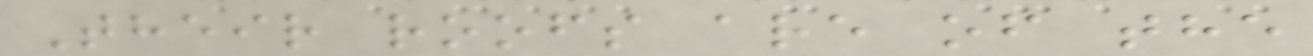Their roofs are of the
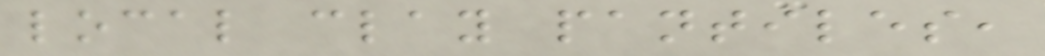local clay pantiles,
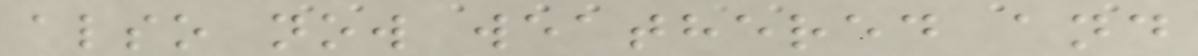also now weathered and
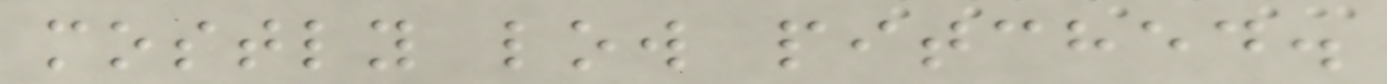mostly low pitched.
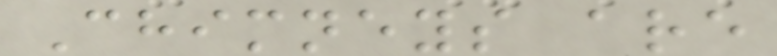Chimneys are
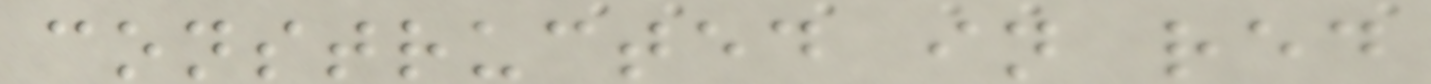constructed in red
